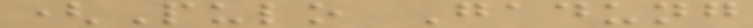(Pulo Gadung
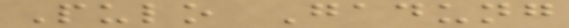Pulo Gadung
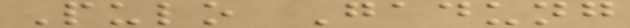Pulo Gadung
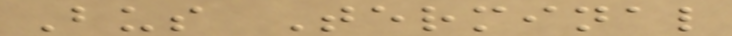Bus Terminal
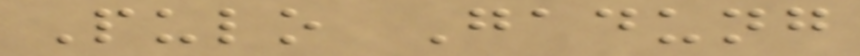Pulo Gadung
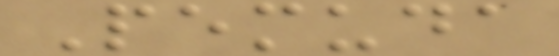Pemuda
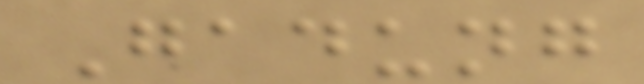Gadung
